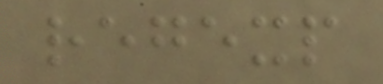regexp
